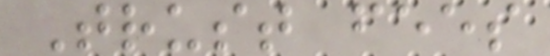Trust fees
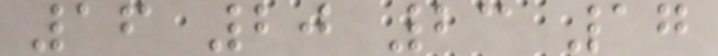16 20 23 17
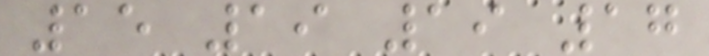15 19 19 17
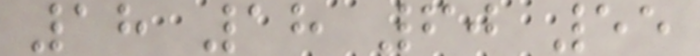18 18 60 55
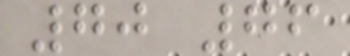70 76
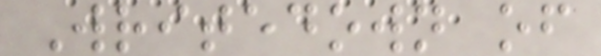Writedown of
